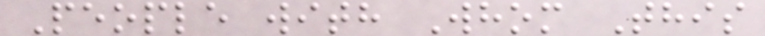People with Whom This
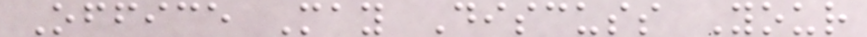Office May Discuss Your
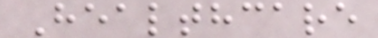Healthcare
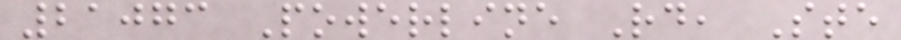21073 Powerline Rd, Ste
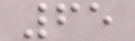65
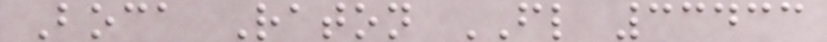Boca Raton FL 33433
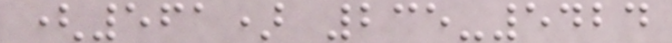(561) 235-5424
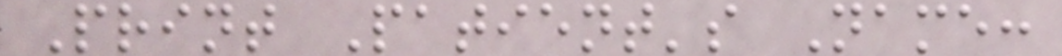Print Patient's Name:
